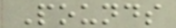Pounds
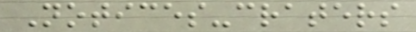Notices-craters
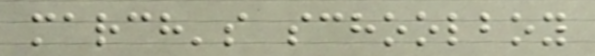march's schoolboy
